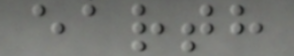earth
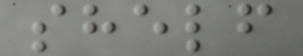shelf
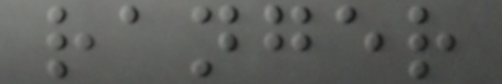ranger
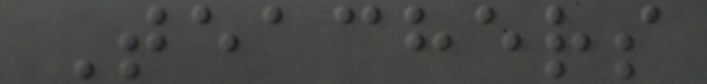Teachers
